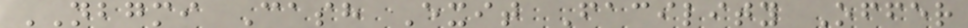NBGMI Cash Exit Facility Offer
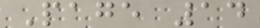Page 14
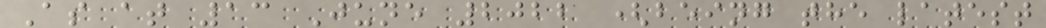As at 13 June 2022 (being the latest
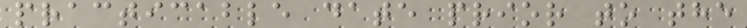practicable date prior to the
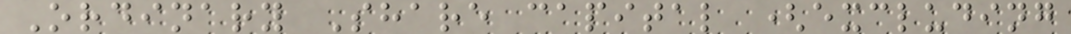Ordinary Share capital (excluding
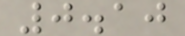0.10
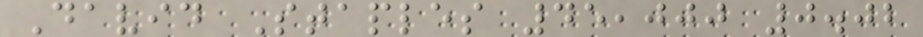David Staples 45,000 0.02
